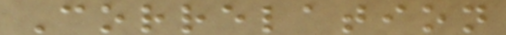Correlation
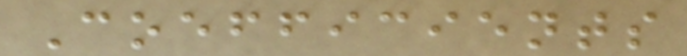Coefficients
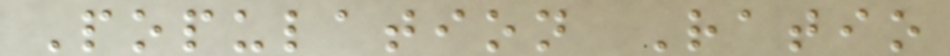Population Ratio
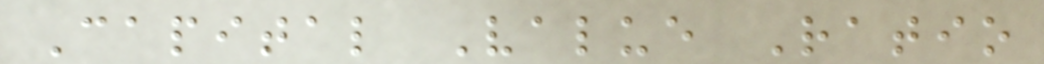Capital Value Ratio
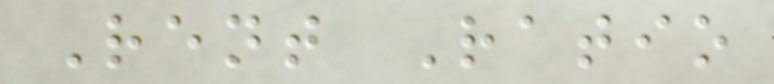Rent Ratio
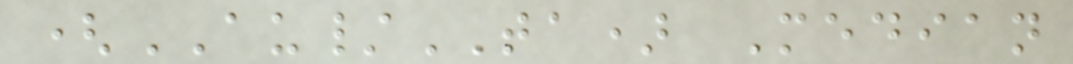(AU/TA) Median
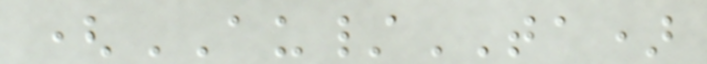(AU/TA)
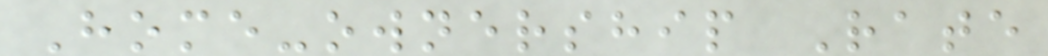Home-ownership Rate
